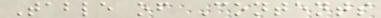Table of Contents
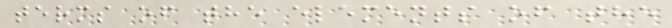terms of the elements of the
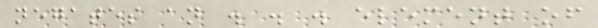negates an . . . element of
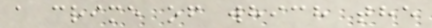a crime of which the
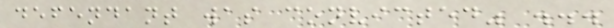defendant was convicted" ...
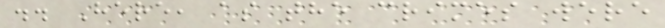.. Here, as the crimes were
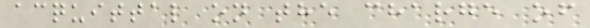acquittal on the charge of
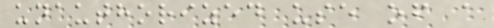unauthorized use of a
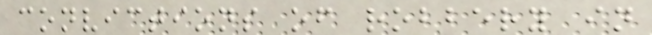convictions of robbery in
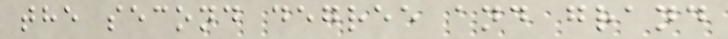the second degree and grand
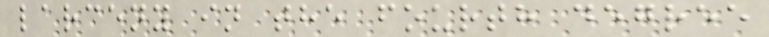larceny in the fourth degree
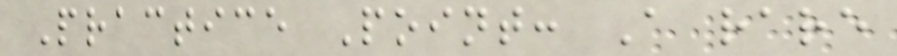Practice Point: A rare
